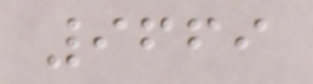9669
